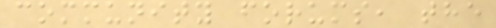community forums, the
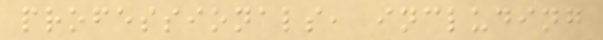professionals, including
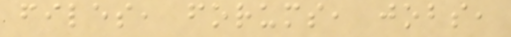files, forums, jobs,
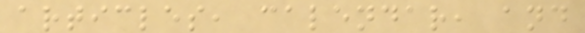articles, calendar, and
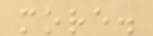more.
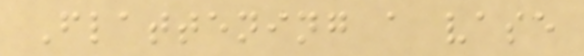Flattening a vase
